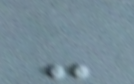-
